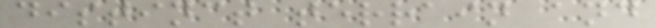distinct terrain and
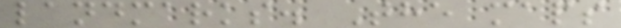landmarks. The maps
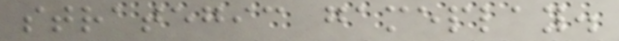strategic gameplay.
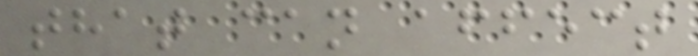that can affect
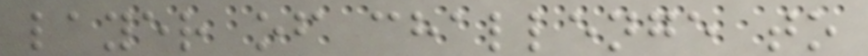layer of challenge to
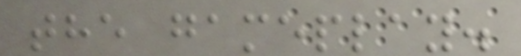the gameplay.
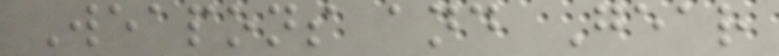Weapons and Gear
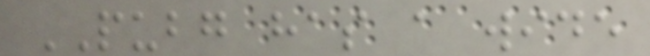PUBG has a wide
